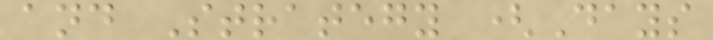and Strategy (Days
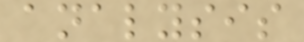analysis
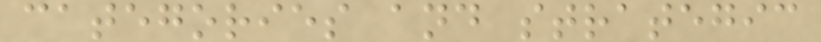categories and strategic
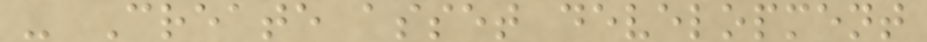- Create asset development
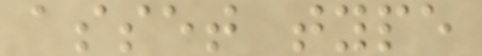asset type
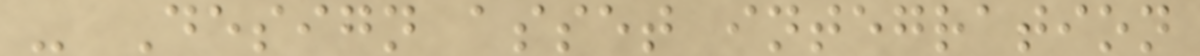- Design asset integration
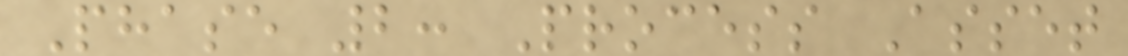Phase 2: Process Asset
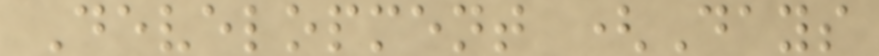Development (Days
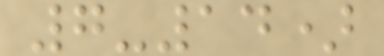7-14)
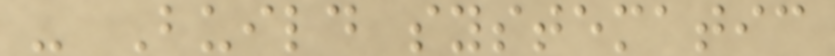- Build systematic
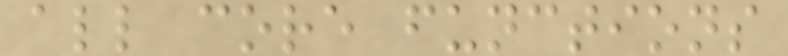all core functions
